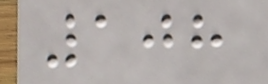108
